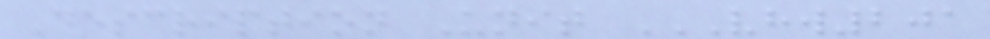Description Unit VHW201
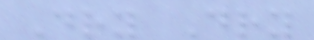Dry Dry
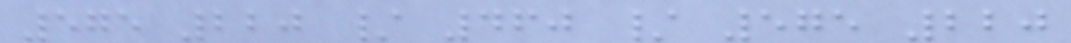575 220 / 460 / 575 220
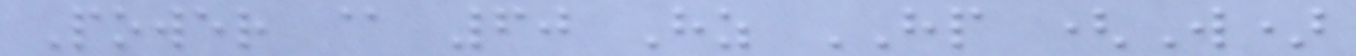Power @ 60 Hz HP (W)
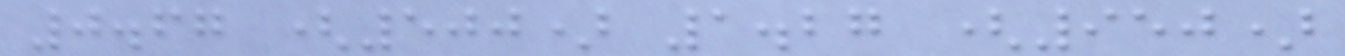0.67 (500) 1.27 (950)
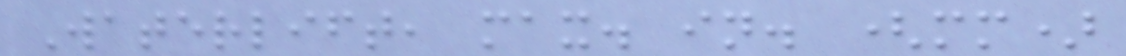Waterlift, max. in. (mm)
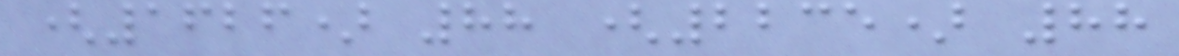(1626) 88 (2235) 88
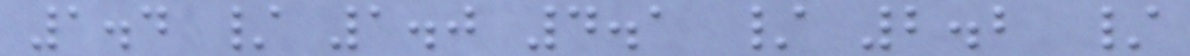1.4 / 1.0 4.1 / 2.2 /
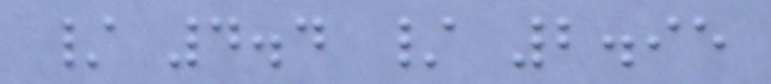/ 4.4 / 2.95
